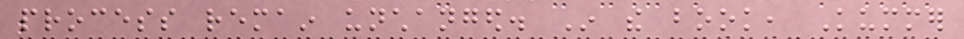process remain unchanged. In the book, Kummer
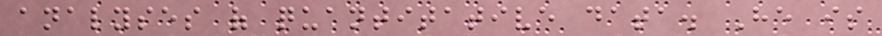analyses of quantitative data. He is
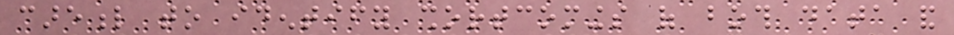careful to identify shortcomings of both data and
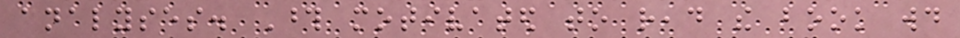analyses. Those motivated to read the book would
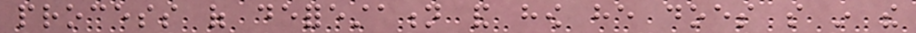process of deforestation and how he does so in the
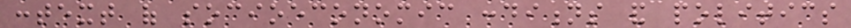context of socioeconomic conditions and politics
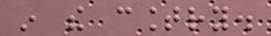in the country.
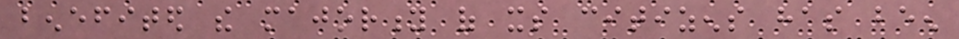benefited the majority of its citizens has been
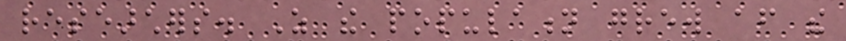researchers. As the population grew after the
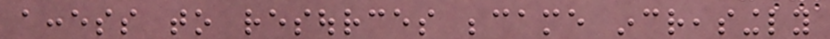access to resources became increasingly
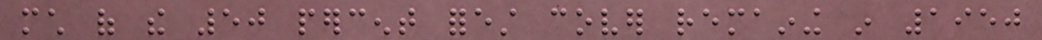much of the 50 percent forest cover remaining in 1950
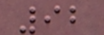92
